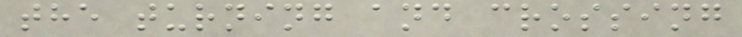the turning and crossing
